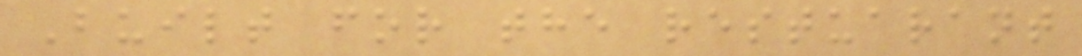Built for the restuarant
